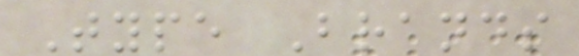Type Brands
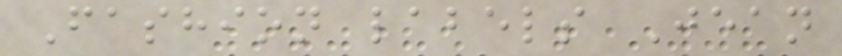Fashion labels Jean
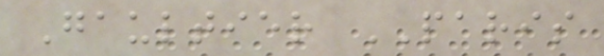Gaultier PARIS
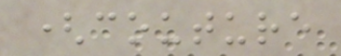(couture
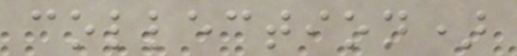collection)
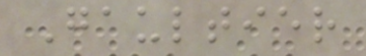Gaultier
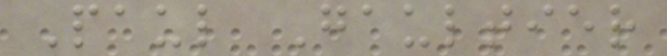Paul Gaultier
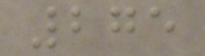275
